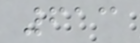613
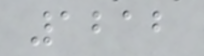1212
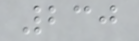230
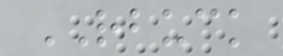RBUCK
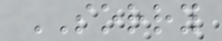SORRY
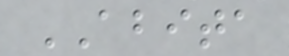ABITA
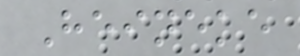Heineke
